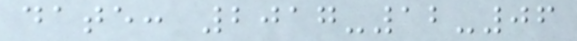date: 2017-12-06
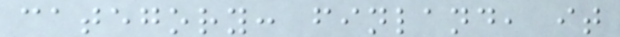category: finland, it
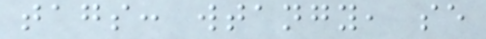tags: wtangy, se
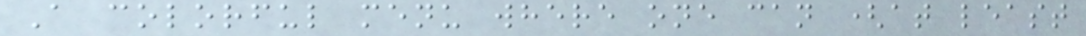A colorful menu where one can (at least
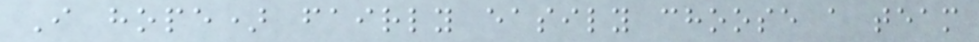I hope) fairly easily choose a team
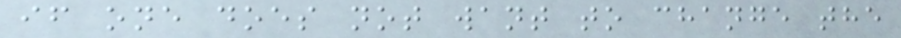if one does not want to change the
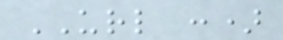URL :)
